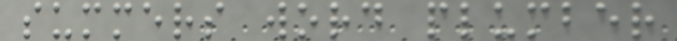summers word plumber
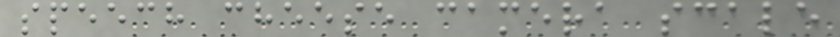speech cheese camera scale
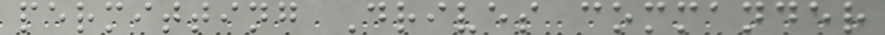permitting Drives commander
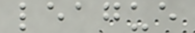league
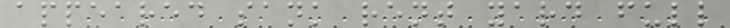appeared sank rent yard full
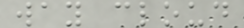way cloud
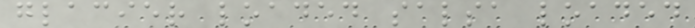glacier loaded salsa loaded
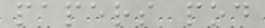papers pod
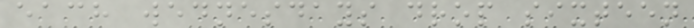each wednesdays drop sixteen
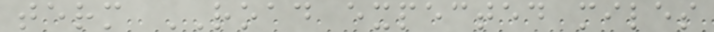term ROAD expected miles
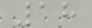18
